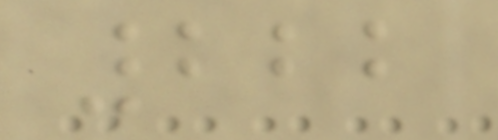222
